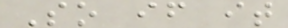So if it
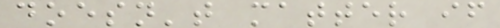doesn't matter if
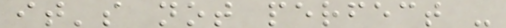it's not perfect -
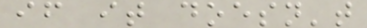if it doesn't
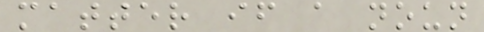matter if a noun
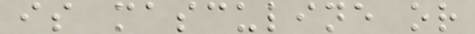is masculine or
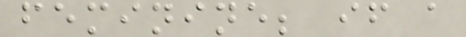feminine; if a
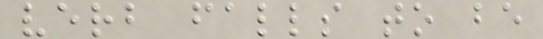verb falls to be
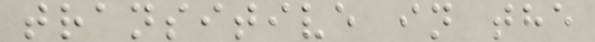transitive in the
